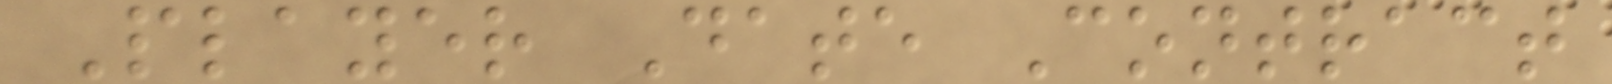Player Date Contract
